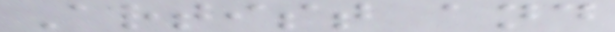Artist and
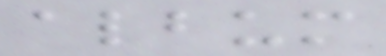album
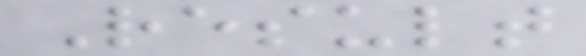Result
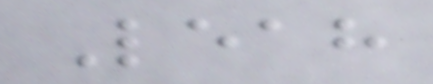Leah
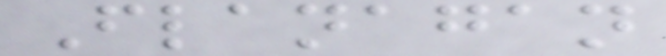Flanagan
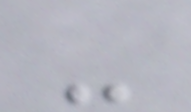-
